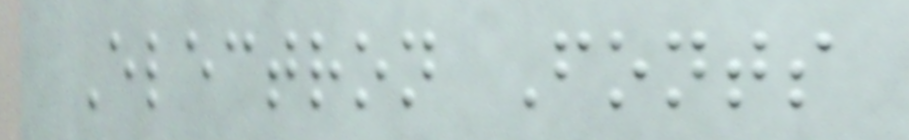Electron Fonts
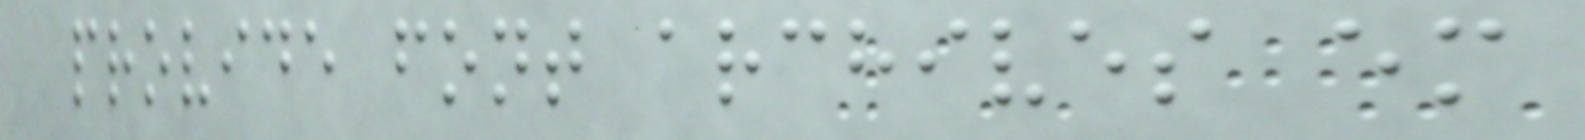provide font archives em
